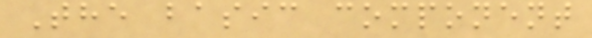The basic component
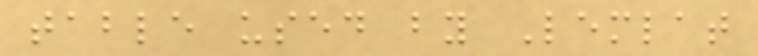table used by Lemlat
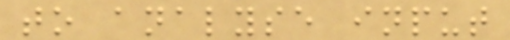to analyse input
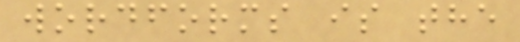wordforms is the
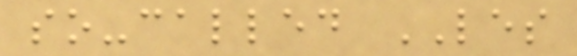so-called LES
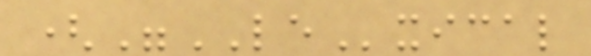("LExical
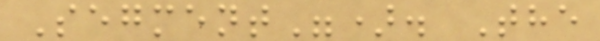Segment"). The
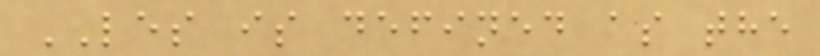LES is defined as the
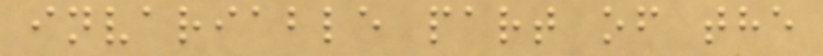invariable part of the
